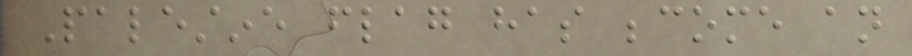Palestine flag has become an
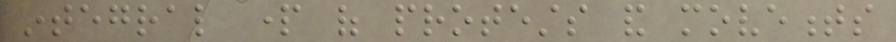integral part of protests and movements
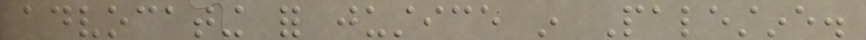advocating for justice in Palestine.
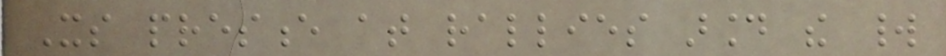Its presence at rallies around the world
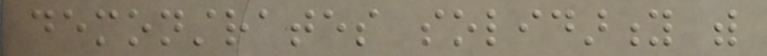demonstrates solidarity with
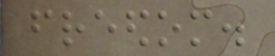freedom.
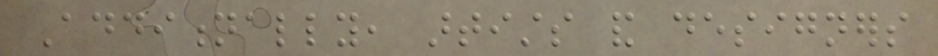Additionally, artists and designers
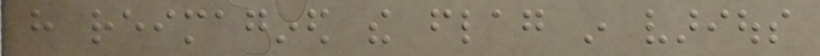have reimagined the flag in various
